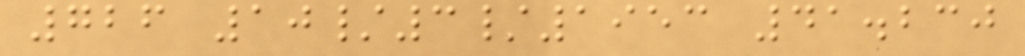726 10/3/1953 41.230
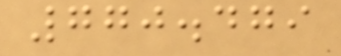770.479
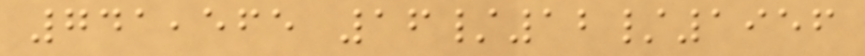741,565 16/12/1956
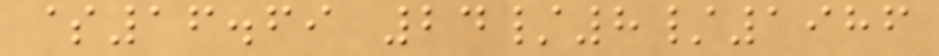$16.69 24/8/1986
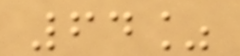64%
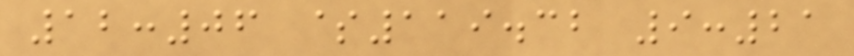12:06 $119.32 9:21
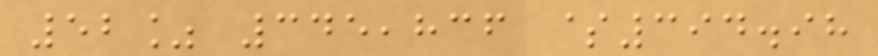52% 345,836 $394.98
